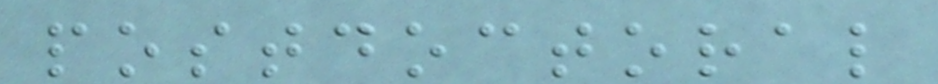postdoctoral
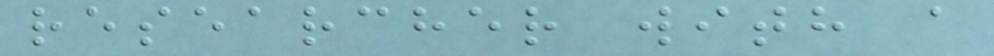researcher with a
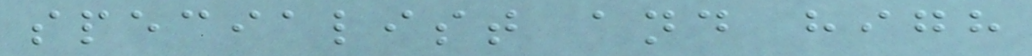specialist and high
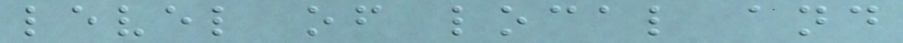level of local and
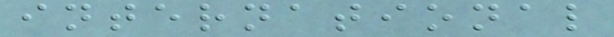international
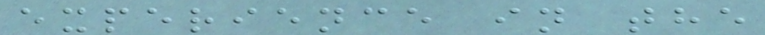experience in the
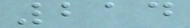214
